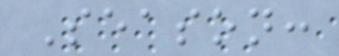Season:
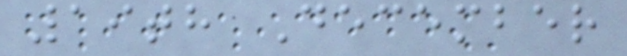19th December
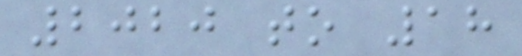2020 to 18
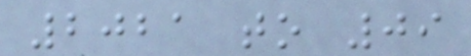2021 to 09
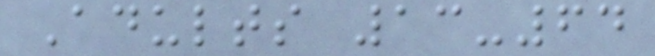Adults 13-64
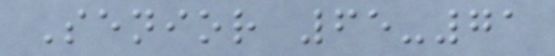Senior 65-71
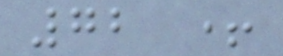72 +
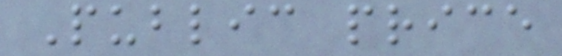Public price
